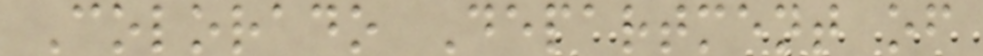Colorado Department of
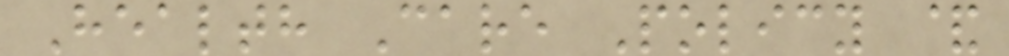Health Care Policy &
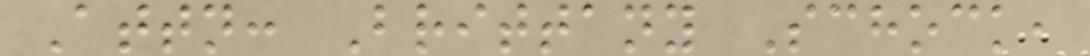Attn: Brittany Schock,
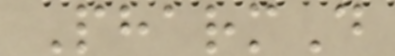PharmD
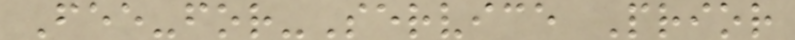Fee-for-Service Prior
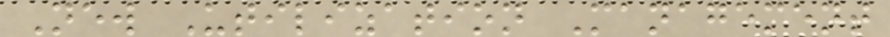New Utilization Management
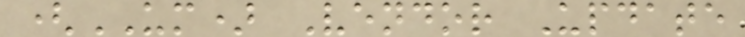(UM) Vendor Update
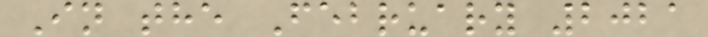In the February 2021
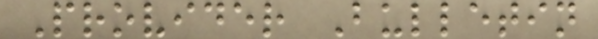Provider Bulletin
